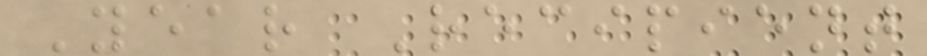Year Recipient
